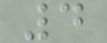4
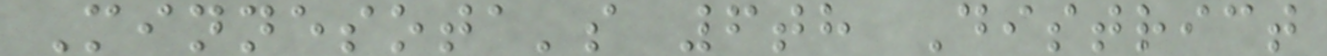Minnesota's 6th District
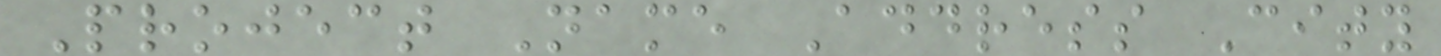Project Name Address City
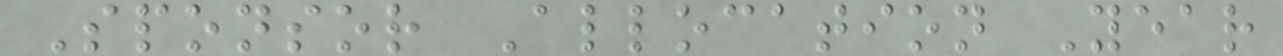Sponsor Allocation Year
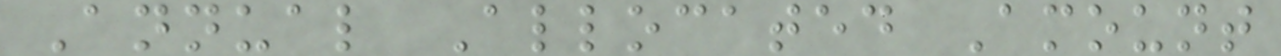Annual Allocated Amount
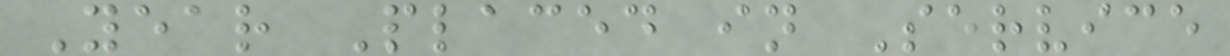Year Placed in Service
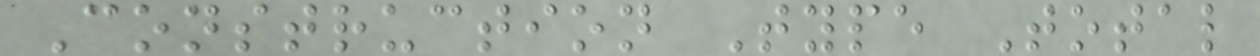Construction Type Total
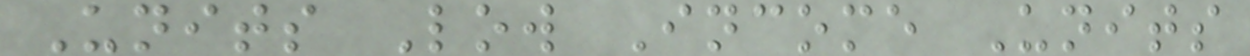Units Low Income Units
